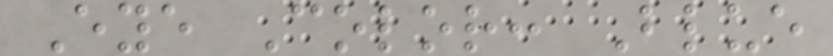Eye Color: Blue
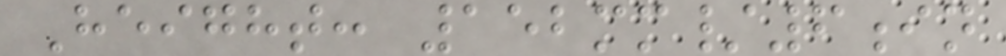Height: 152mm/6in
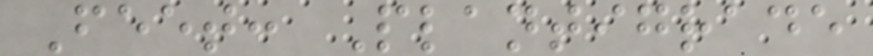Feet: Plantigrade
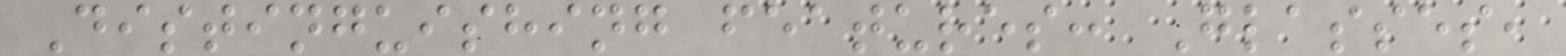Distinguishing features: Glasses,
